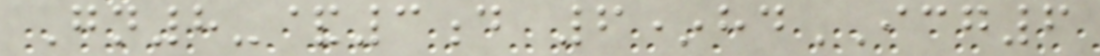Gn8-&3d 6*hdICG6
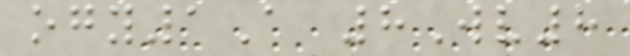ogy1A 8Wv8
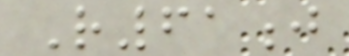R61j
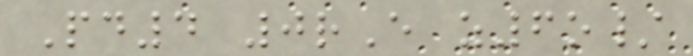Pd4 0rE z6o/
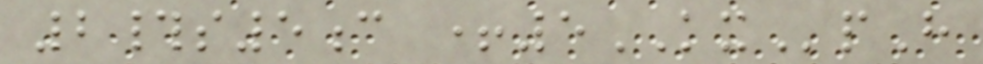2#s5c +5KXpH
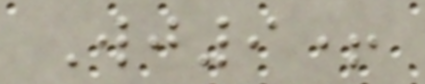Wj9+
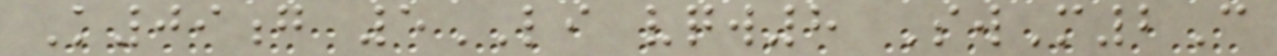K09g 5LI vqw8 SwM2C
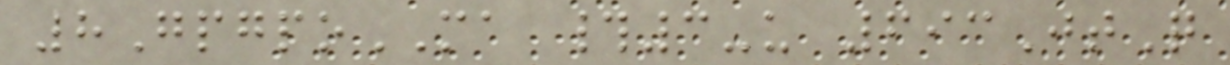8GpgpoMA #3-u 693JtQ
